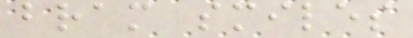bram smiles
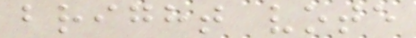bright vote
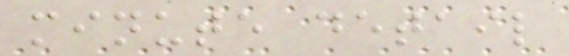minute detail
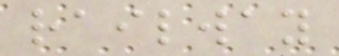railway
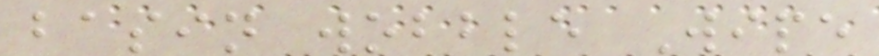basin wobble Wipe
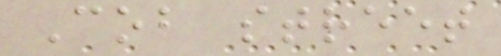Cob street
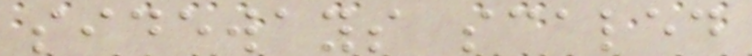sideways scaled
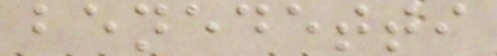benedetti
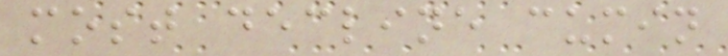most decline cumin
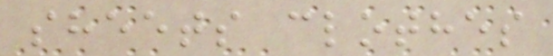sheets clothes
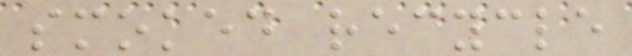smoked recycle
